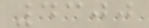4300
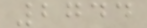2744
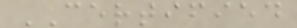CERTIFIED
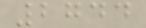2744
